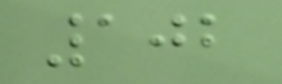102
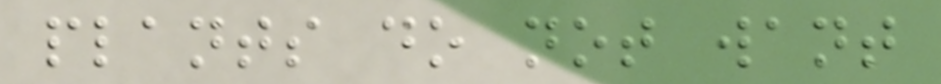plants do not want
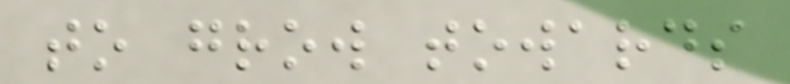to grow towards
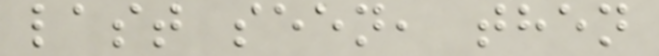last seen, then
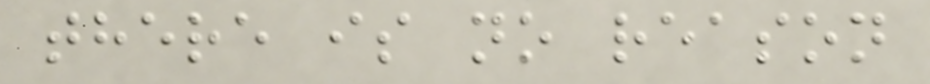there is no reason
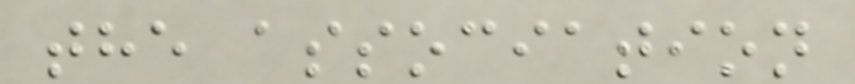the association
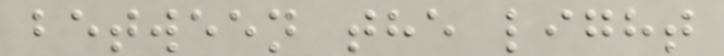between the light
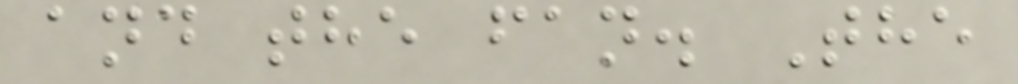and the fan. The
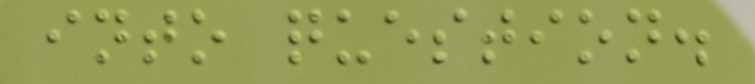into question.
